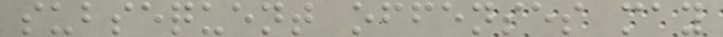subsequent offenses may
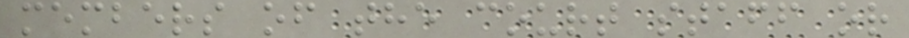members of the court staff or
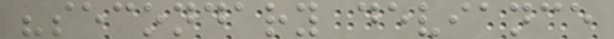"secondary deviance
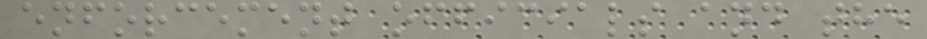enforcement officials and the
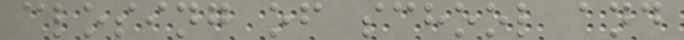closing of school and
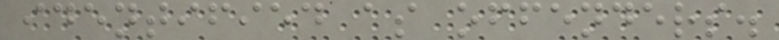identified as offenders.
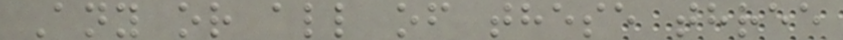Any or all of these three
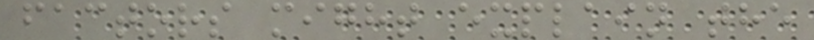factors might explain the
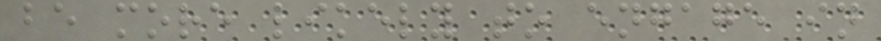be more likely to engage in
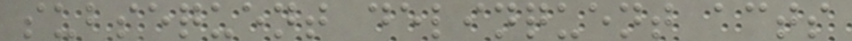subsequent delinquent acts
